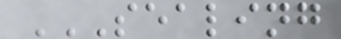SEALING
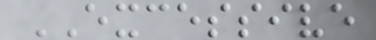EXCESSIVE
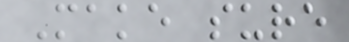Make sure
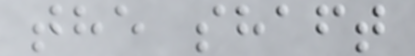the shaft
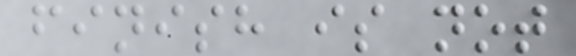finish is not
